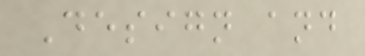Design and
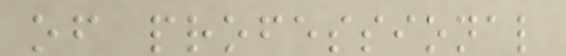of professional
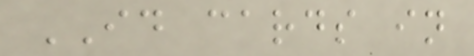ID cards in
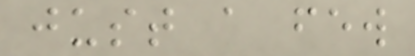just a few
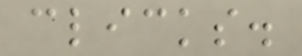clicks.
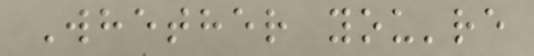Whether you're
